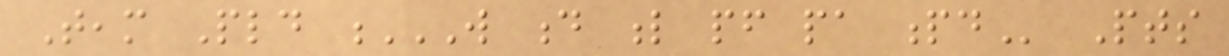Team Pld W D L PF PA PD Pts
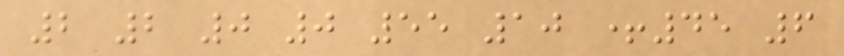2 2 0 0 55 10 +45 6
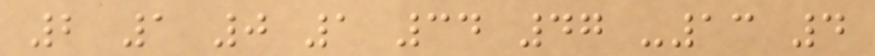2 1 0 1 34 47 -13 4
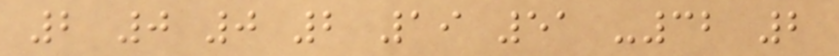2 0 0 2 19 51 -32 2
